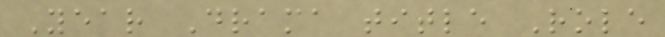Year Drama title Role
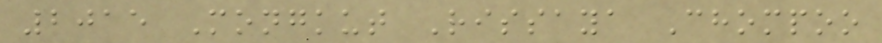2015 Mongkut Rissaya Chompoo
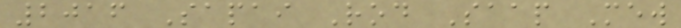2016 Sapai Rod Saap Mew
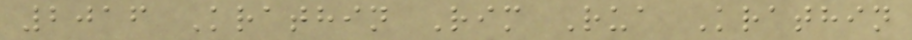2016 Krathin Rim Rua Krathin
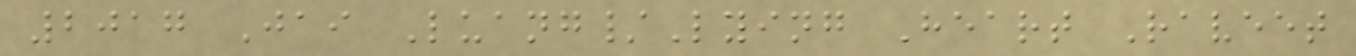2017 Jai Luang/Lying Heart Raveet
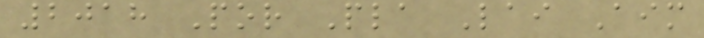2018 Por Pla Lai Aim
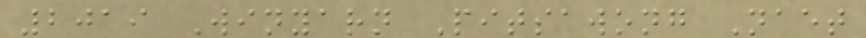2019 Winyarn Pitsawong Naet
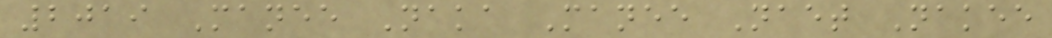2019 Manee Naka Manee Naet Nakee
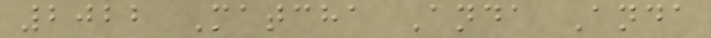2022 Matcha Anda Anda
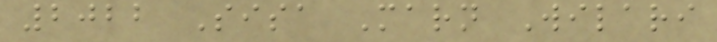2022 Sisa Marn Wilari
